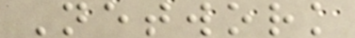Network
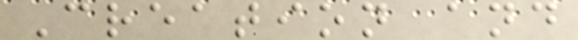Creation and
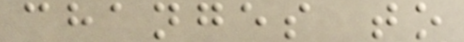changes to
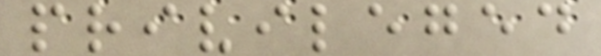privileged
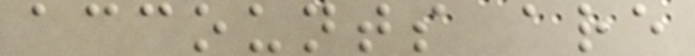accounts are
